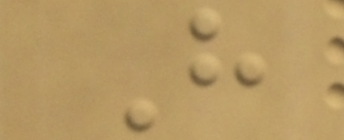H
